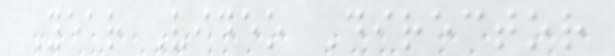Year Video Director
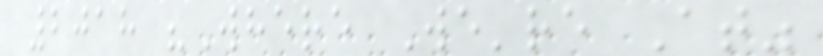2018 "Where We're At"
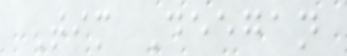Tim Deegan
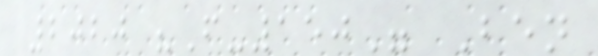2020 "F-150" Ben
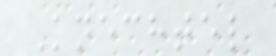Knechtel
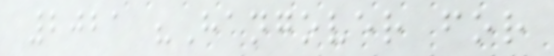2021 "Hangover for
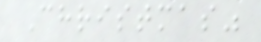Christmas"
